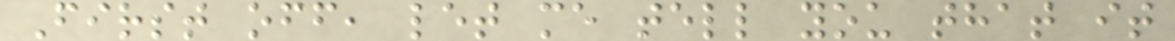First off, let me tell you that it
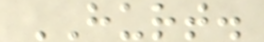HURT.
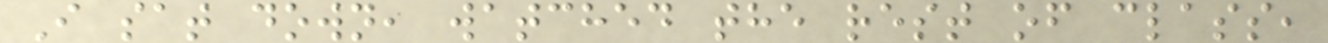I sat down, watched the rest of class,
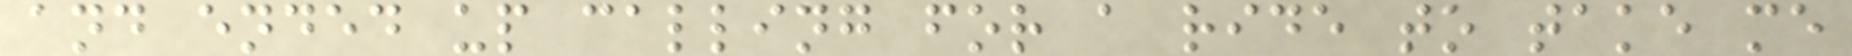and ended up calling for a ride to take me
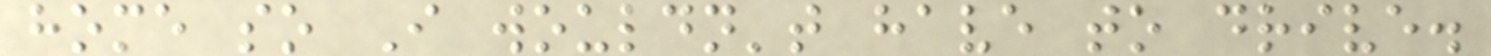home so I wouldn't have to drive.
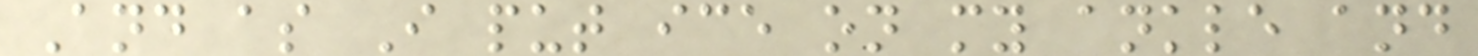And as I put ice on my ankle and
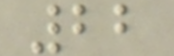22
